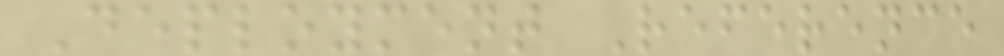Deployment Reference
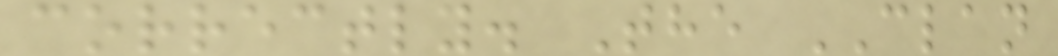correctly. The CLAN
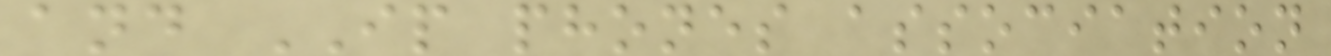and IP phones association
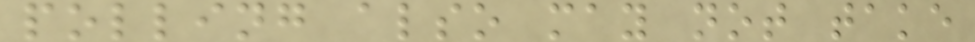polling also may not take
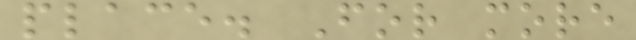place. For more
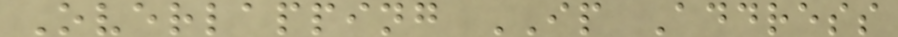Overlapping IP Address
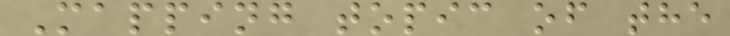Mapping topic of the
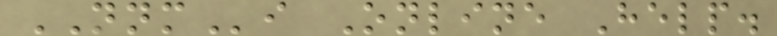NNMi Online Help.
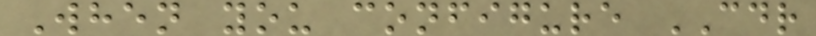When you configure CDR
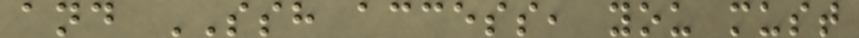and SSH access, you must
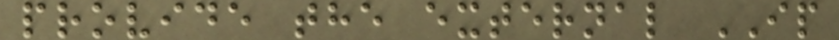provide the external IP
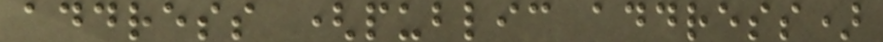address (public address)
